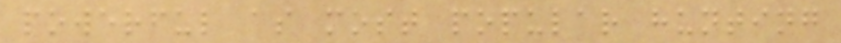powerful as most popular hunting
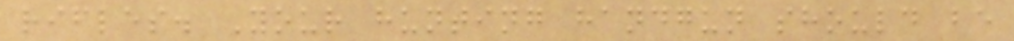rifles. Your hunting handgun should be
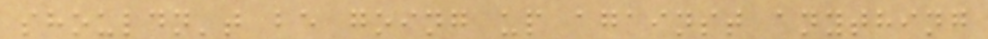shouldn't be going up against anything
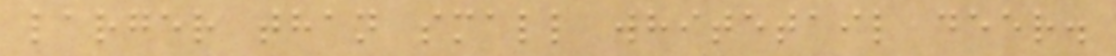larger than small whitetail deer.
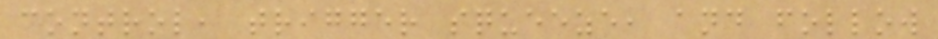control, trigger squeeze, and follow
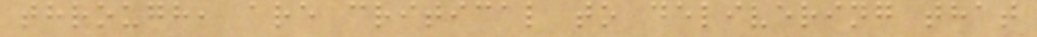through, are critical to delivering that
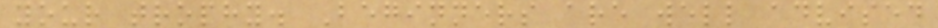your trophy. Beginners are well advised
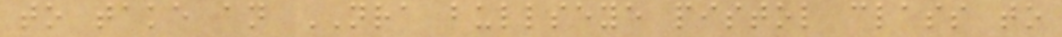to take an NRA bullseye pistol class to
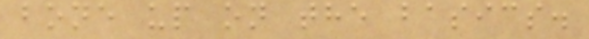bone up on the basics.
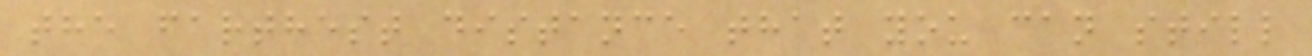the farthest distance that you can still
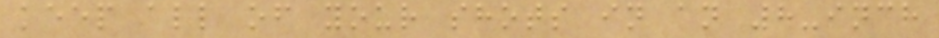keep all of your shots in an 8-inch
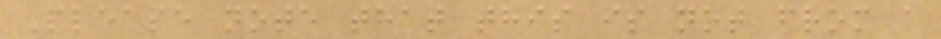Please note that this is not from a
